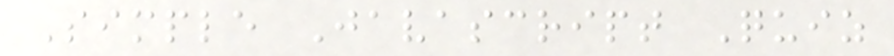Simple Javascript Quiz
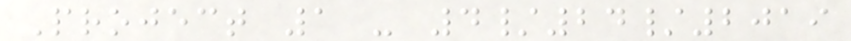Project 1 - 4/24/2019
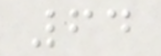64
